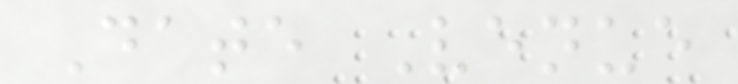Date Venue
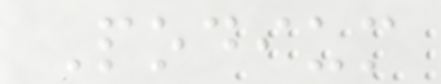Podium
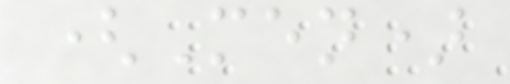(Men)
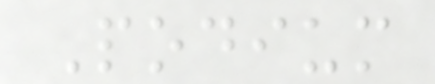Podium
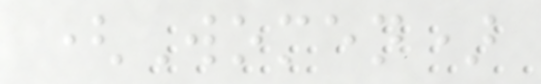(Women)
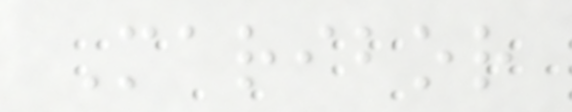Maribor
